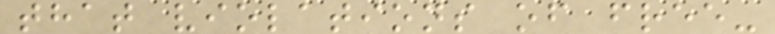that violations of free-
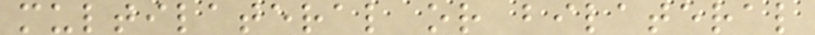multilateral or bilateral
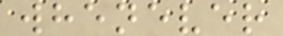whenever
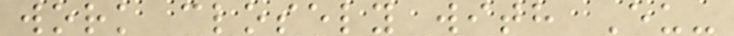work closely with Eu-
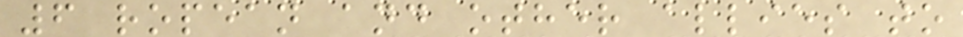6 ropean and other allies to
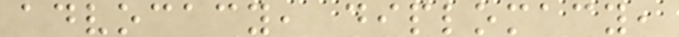advocacy, diplomacy,
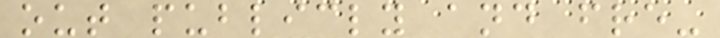out publicly and fre-
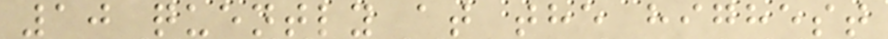10 quently at the highest
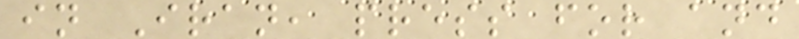in Iran, press for and
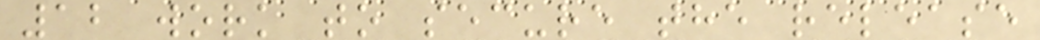12 work to secure the release
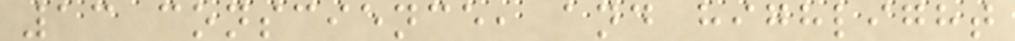13 conscience, and highlight
